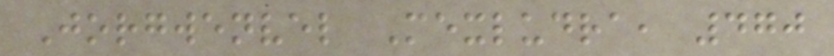Jorgwenvel Mexludra, 470
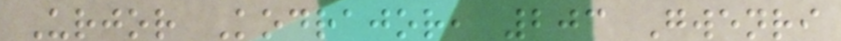Urjor Kodrajor, 203 Gwenri
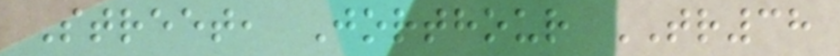Street, Jorthour TR38
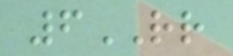6RR
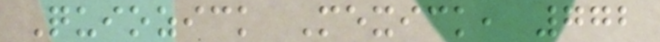Quiozick Mexick, 772
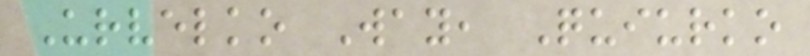Urvelko Way, Quiurko
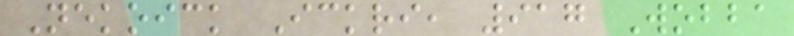Nekoick Ickri, 917 Wobba
